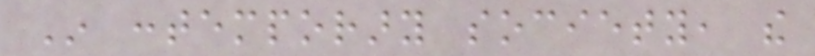In contemporary society, the
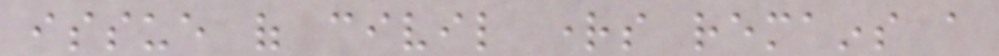issue of civil rights remains a
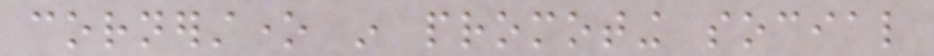cornerstone in promoting social
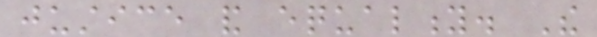justice and equality. The
